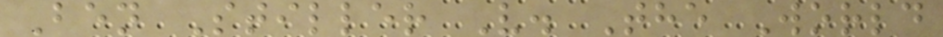Ben Stiller V. The World
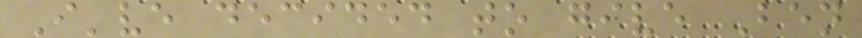I've decided to give Ben
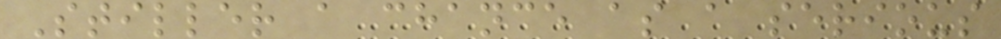Stiller a chance as a serious
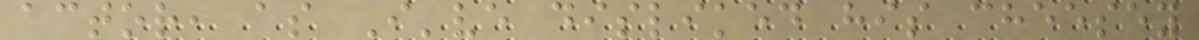actor, as I've disliked his cheesey
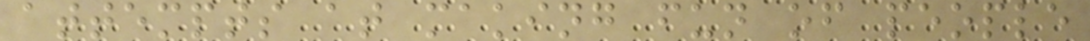attempts at making fun of people
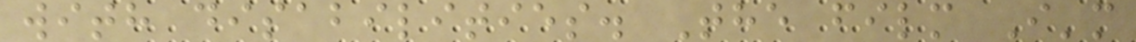with disabilities. The film I'm
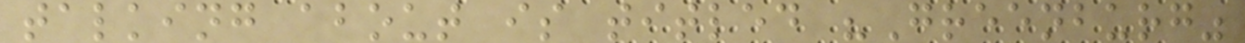talking about is titled "Greenburg"
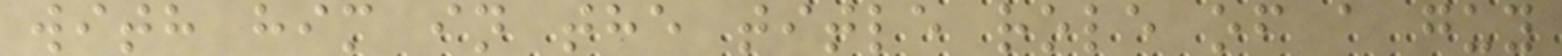with him in the title role of a guy
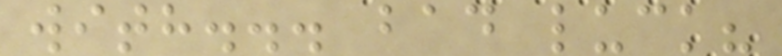with... bad luck?
